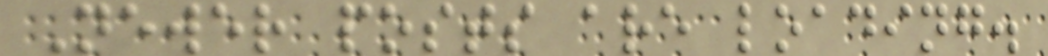Newer posts are loading.
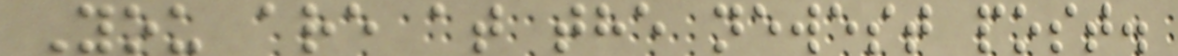You are at the newest post.
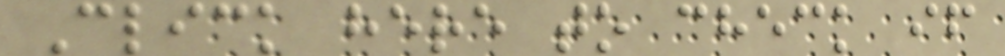Click here to check if
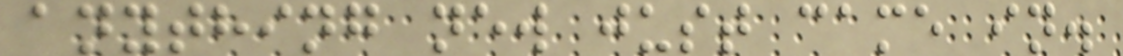anything new just came in.
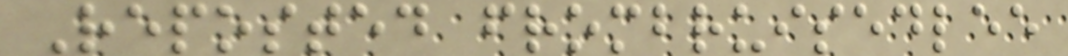Reposted frombruisedlee
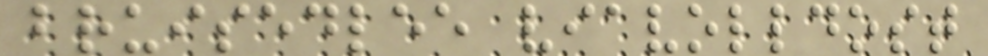bruisedlee viavolldost
